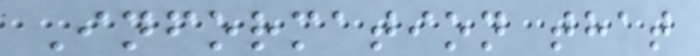Information that
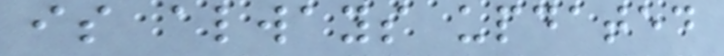is always updated
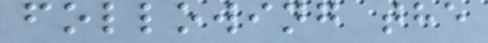following the
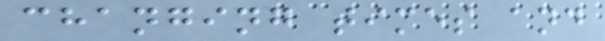changing times and
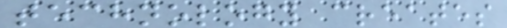technology creates
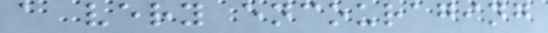a very encouraging
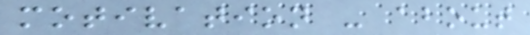motivation - about
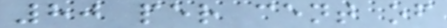80 per cent of
